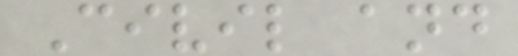Civil and
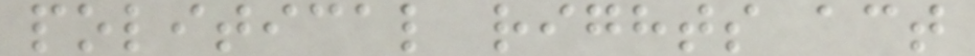political rights act
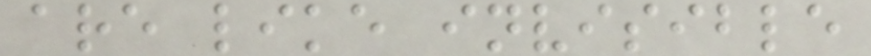are like invisible
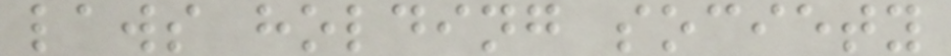laws holding society
